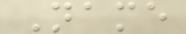Name
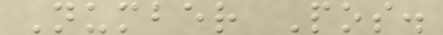Number Pos.
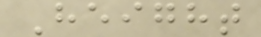Height
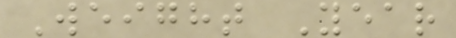Weight Year
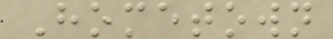Hometown
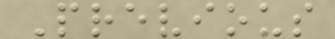Previous
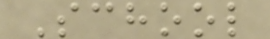School
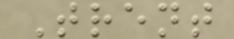Trent
